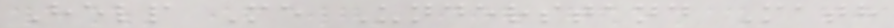Help Me Understand Math
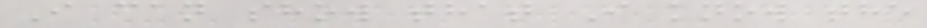I can show that I know the
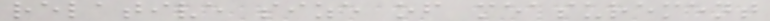relative size of measurement
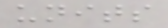units
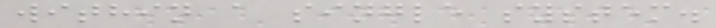within a single system.
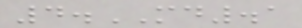4.MD.1
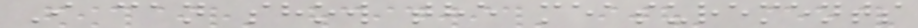I can show the measurements
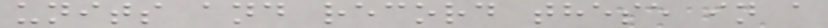units and record these in a
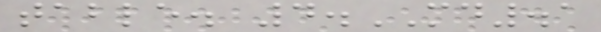table. 4.MD.1
